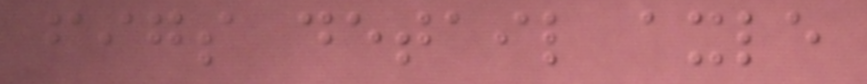figs detail axle
